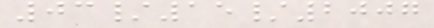03/15/2007
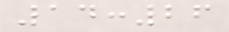14:26
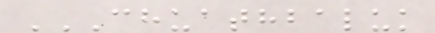CHUATHBALUK
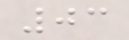03
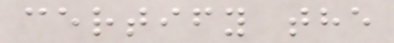certify the
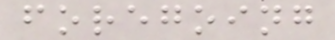foregoing
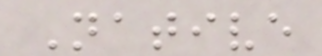Native
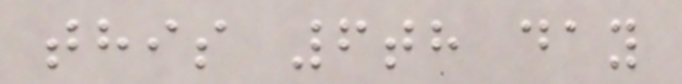this 6th day
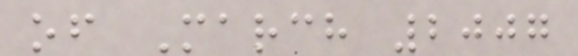of March 2007
